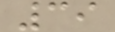39
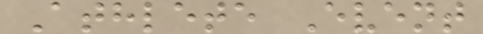Athlete Event
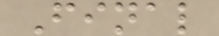Final
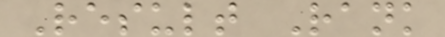Result Rank
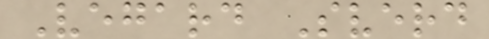Vegard Sverd
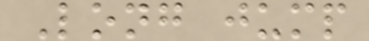Long jump
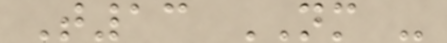T13 NM -
